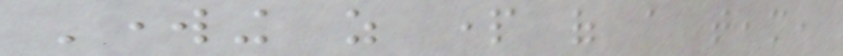Working as part of a team,
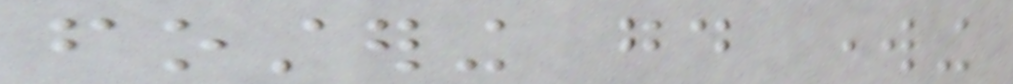fostering good working
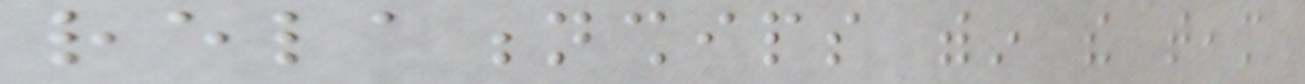relationships within the team
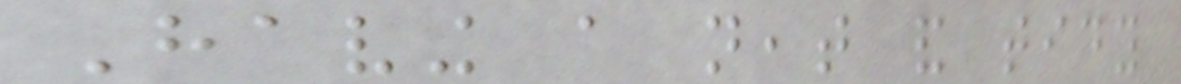Having a neat and tidy
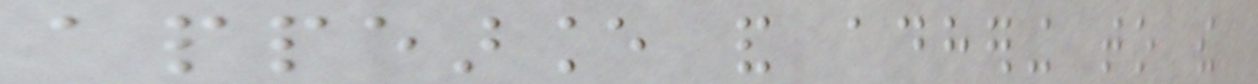appearance and adhering to the
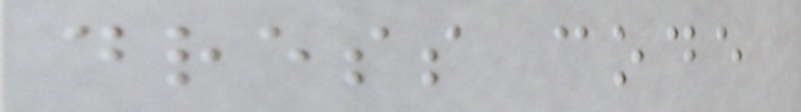dress code
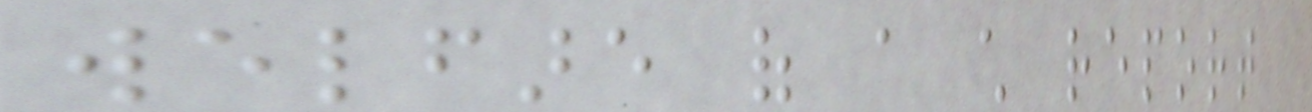welfare of a child report
